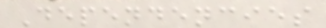Dependencies
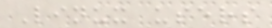Linux users
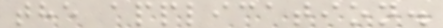the application.
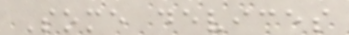Some devices
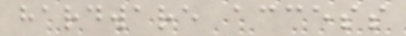hardware access
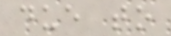due to
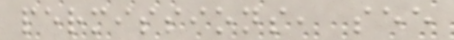permissions, see
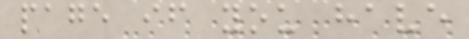page if you have
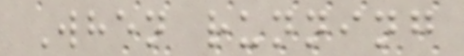When running
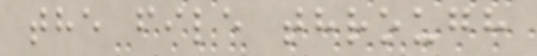the file through
